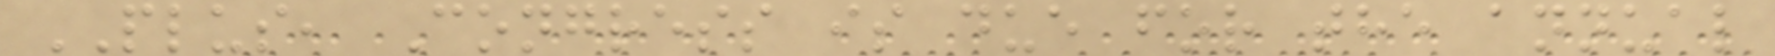PLUS, Congress is due for the annual
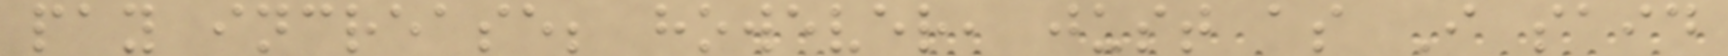pay increase; however, just as I said
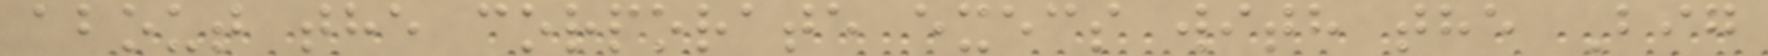about the corporate execs with the Big
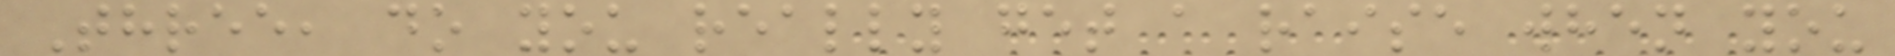Three, do you really get a raise when you
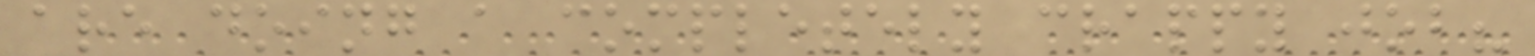are doing a completely crappy job?
